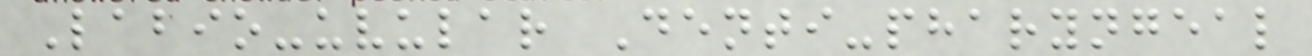Labio-uvular Denti-pharyngeal
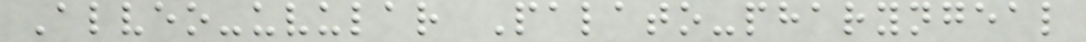Alveo-uvular Palato-pharyngeal
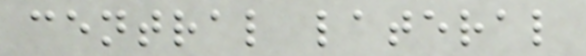central lateral
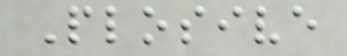Plosive
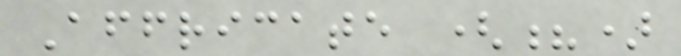Affricate (?)
